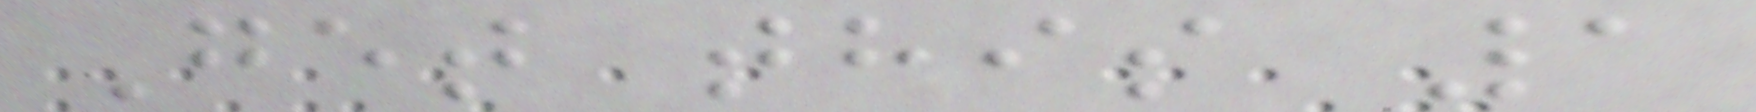Get this 1
